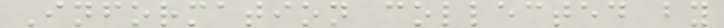Information collected by
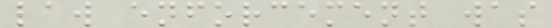law enforcement was
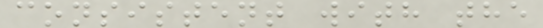consistent with the
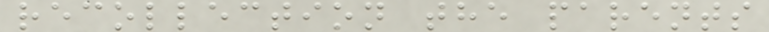recollection the parents
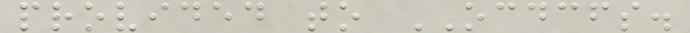provided to OCDCFS.
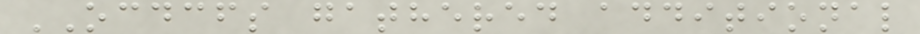OCDCFS gathered additional
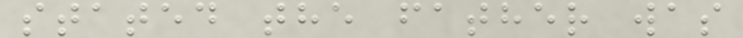stated the father was
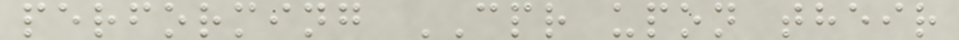performing CPR upon their
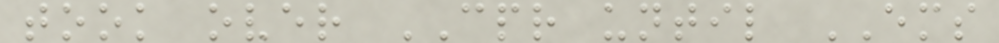took over CPR until EMS
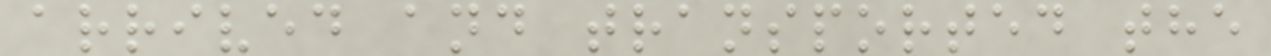arrived and transported the
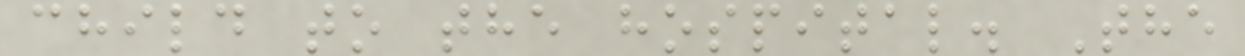child to the hospital. The
